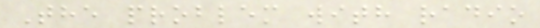The problem with radio
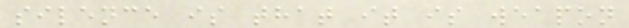silence is that it is weapon
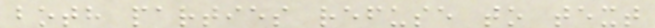both parties refuse to text
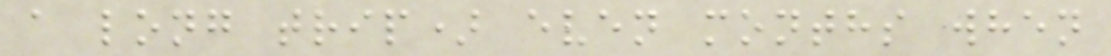a long trip) even months when
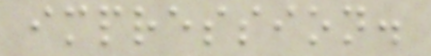impression.
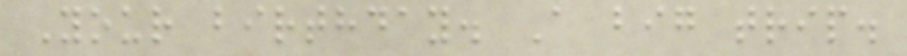Your birthday. A big trip.
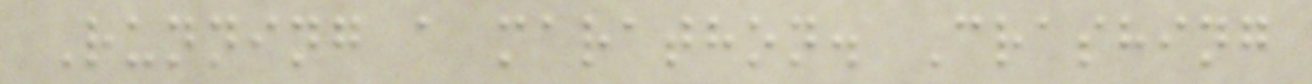Running a marathon. Crashing
